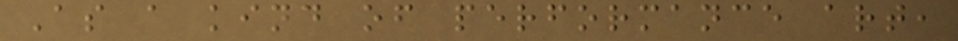As a kind of performance art,
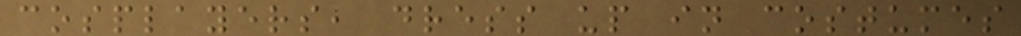cosplayers, dress up in costumes
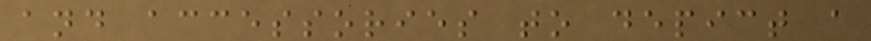and accessories to depict a
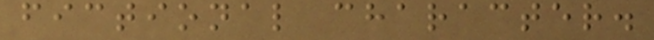fictional character.
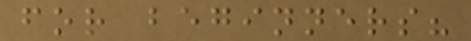for beginners?
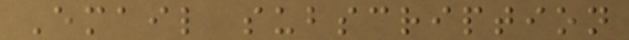Email subscription
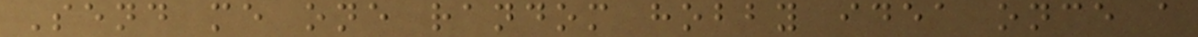Send me one random hobby idea once a
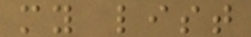my list
